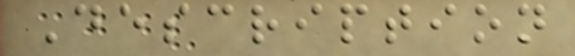Description
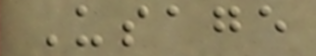Usage
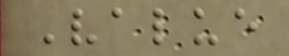Value
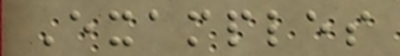Examples
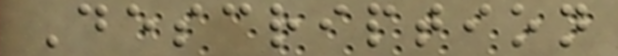Description
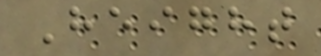Height
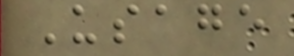Usage
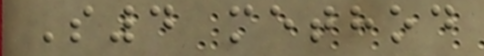S4 method
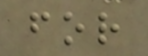for
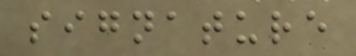signature
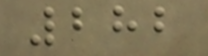282
